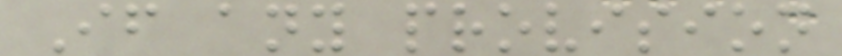If any provision
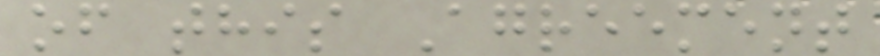of this Agreement
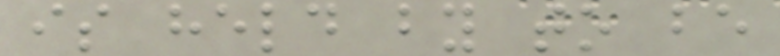is held by to be
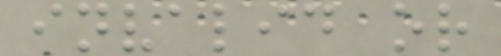invalid or
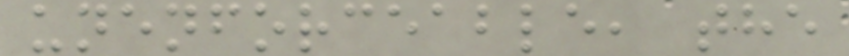unenforceable, the
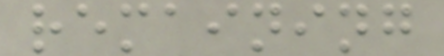remaining
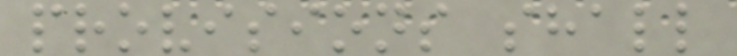provisions shall
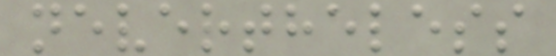nevertheless
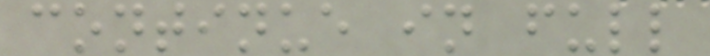continue in full
